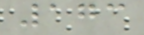173
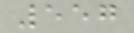557
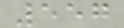557
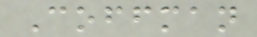Coffman
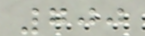700
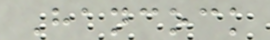Hancock
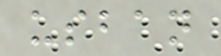usban
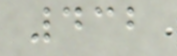432
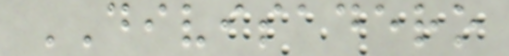DIVISADERO
